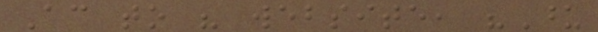According to his website, "Upon
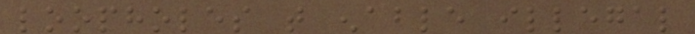loopholes that enable illegal
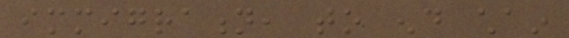immigration, to end chain
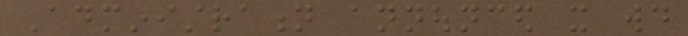Administration announced it would
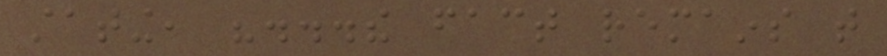stating, "...the fact remains that
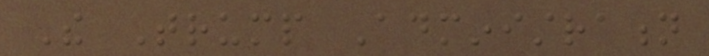The Trump Administration
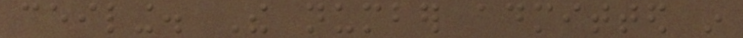ceiling. The number admitted in
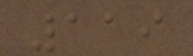119
